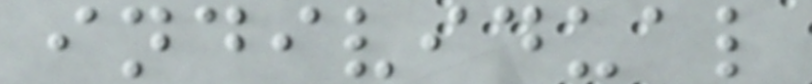individual
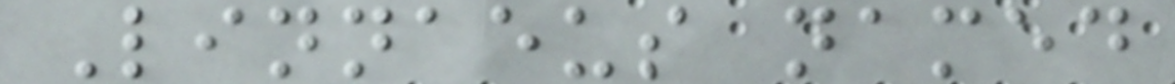Linnaeus named
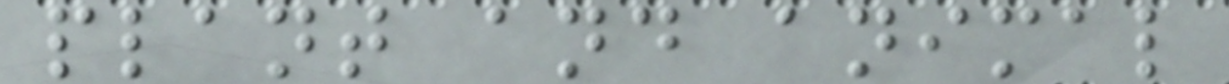plant and animal
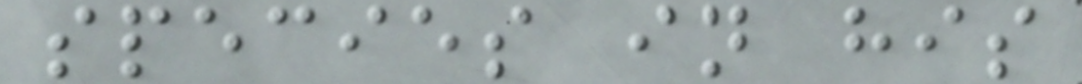species in his
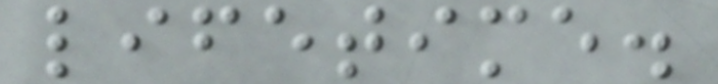lifetime.
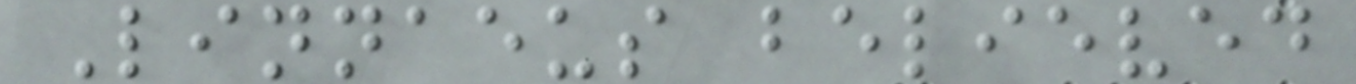Linnaeus believed
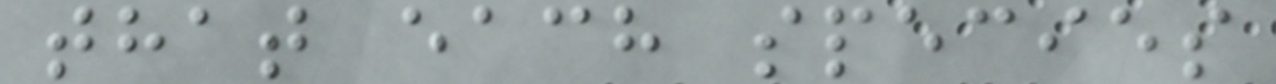that each species
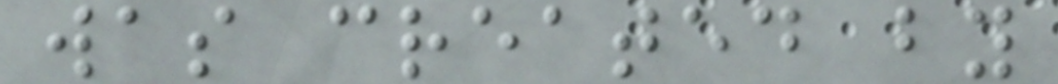was created by
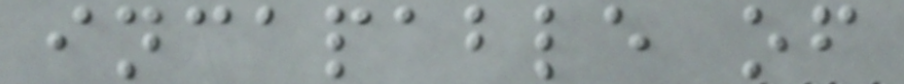incapable of
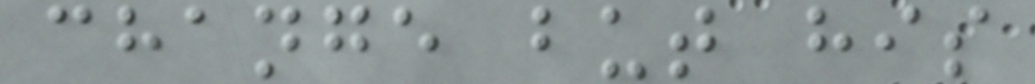change but his
